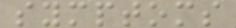symptoms
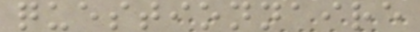questionnaire
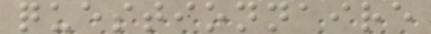questionnaire
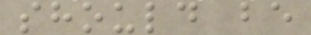should be
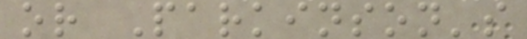or Parkinson's
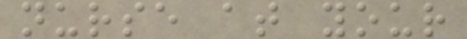nurse at your
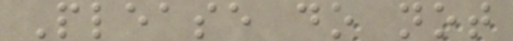Please do not
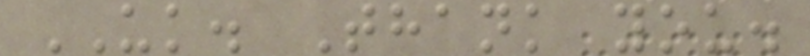UK. Thank you.
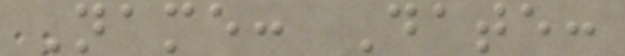Name: Date:
